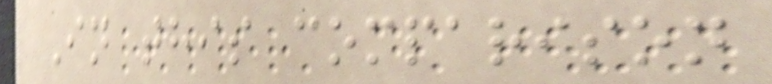In this comparison
